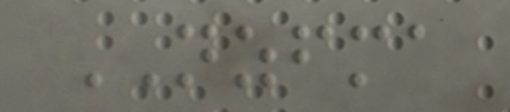NZFMA
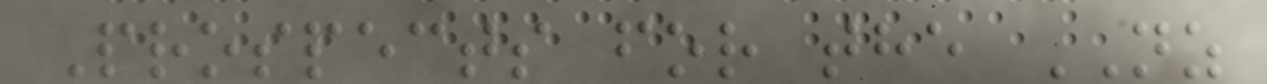Prospects for the NZ
